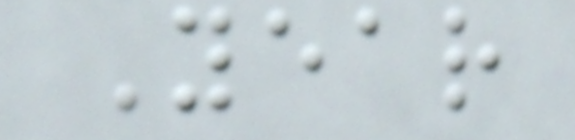Year
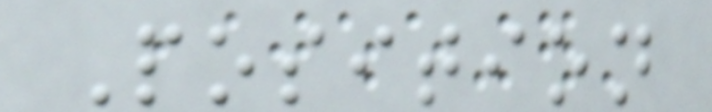Position
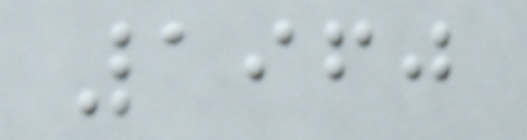1960
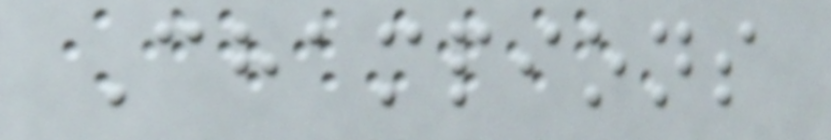Champions
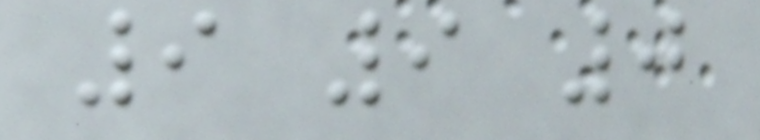9 9 0
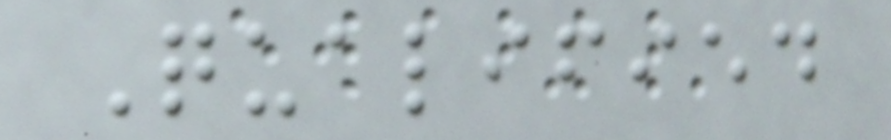Qualified
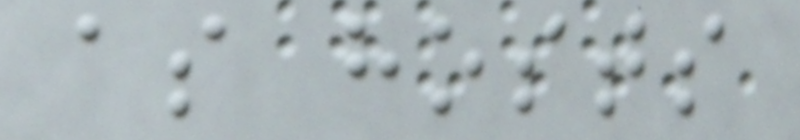as hosts
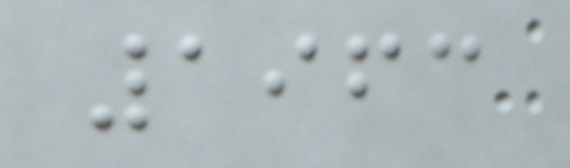1963
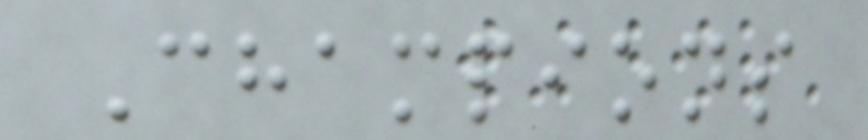Champions
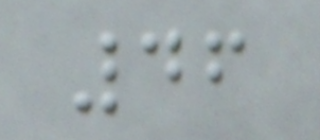46
